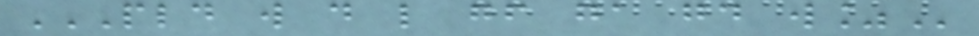PLD W D L GF GA GD W%
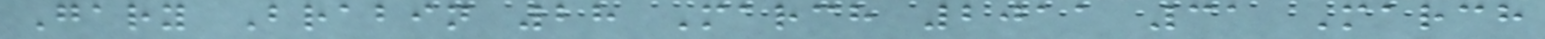Gary Brabin 28 March 2011 31 March
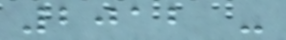2012 -
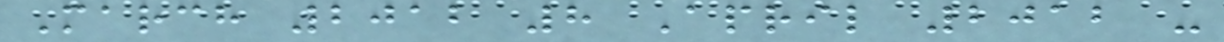March 2012 8 April 2012 -
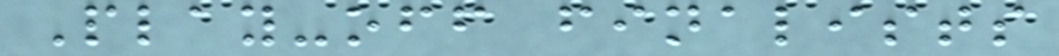Play-off finalists
